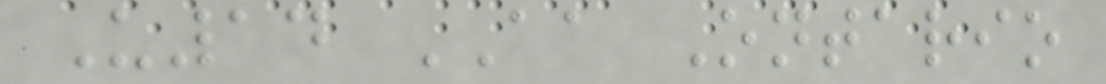U14 AA Ontario
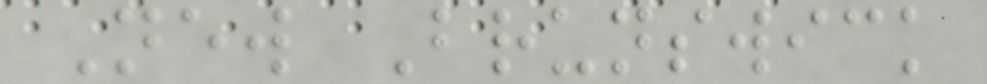New Brunswick
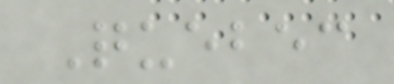Quebec
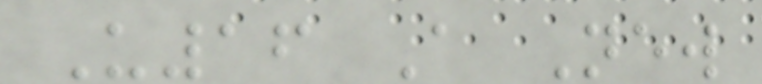U16 A New
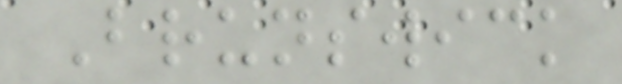Brunswick
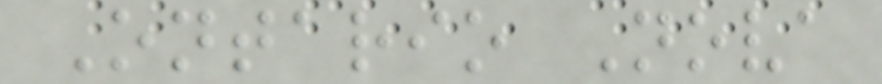Ontario Nova
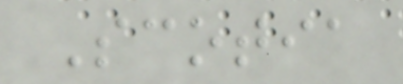Scotia
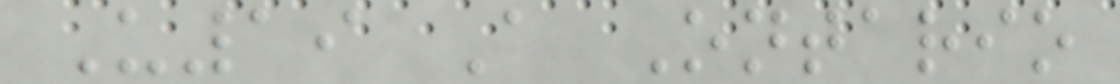U19 A Ontario
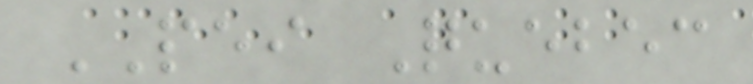PEI Quebec
